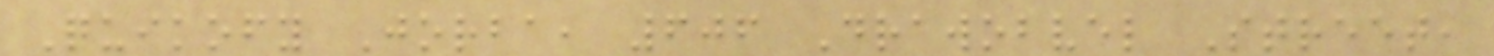Quikofy Jorba, 606 Drawobvel Street,
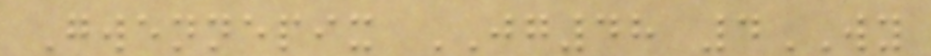Gwennepix JG48 4WY
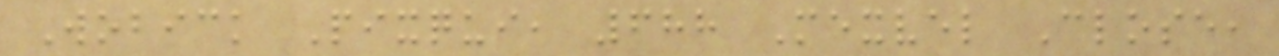Wobick Pixqui, 688 Mexvel Close,
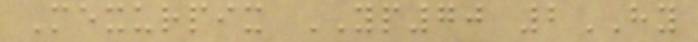Mexurpix YP70 2HY
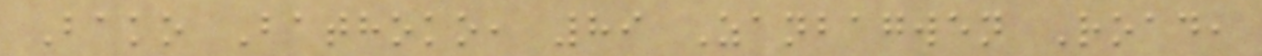Bako Bathoko, 89 Zanbagwen Road,
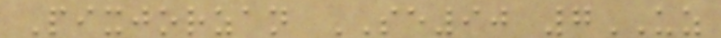Pixjorzan SE90 7UZ
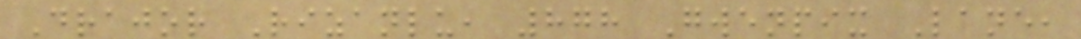Drajor Rizanlu, 878 Gwenpix Lane,
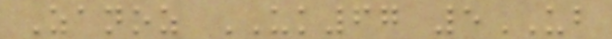Zanoz UK67 5UB
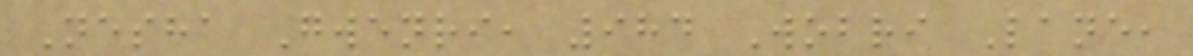Nesha Gwenri, 984 Wobri Lane,
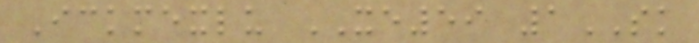Ickmexlu XE59 1SK
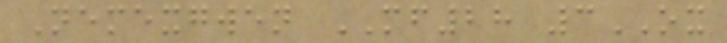Nemexgwen MF28 3OX
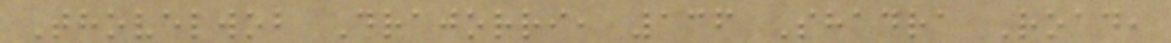Thovelwob Drajorri, 136 Shadra Road,
